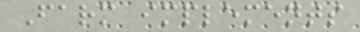Farm implements
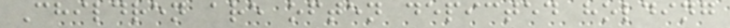Children are often depicted holding
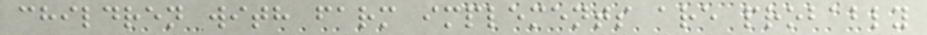children with farm implements are probably
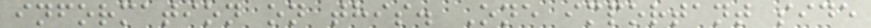information on this. One important side
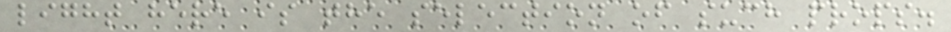light here is the selection of such props.
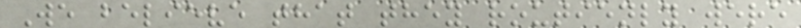We believe that they routienly were
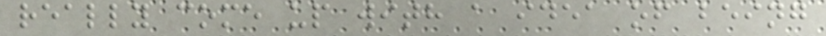really come up with a idea of being
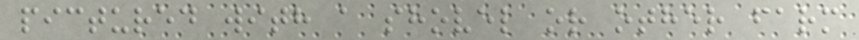pictured with a shovel or other farm
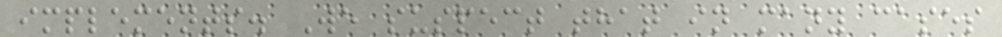implements. We suspect that in many cases
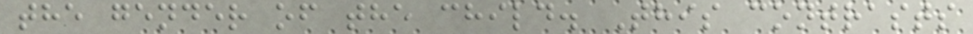the gender of the child. This contrasts
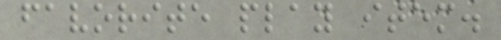favorite play item.
